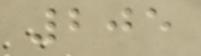205
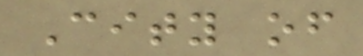City of
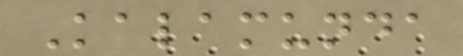Kalamunda
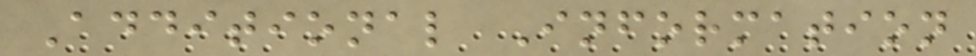Additional Information
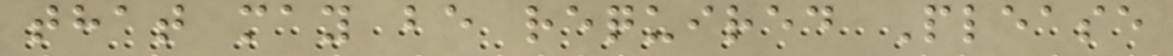that may be required Please
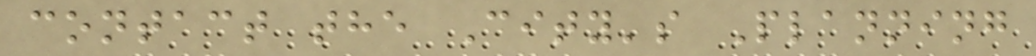contact the City's Planning
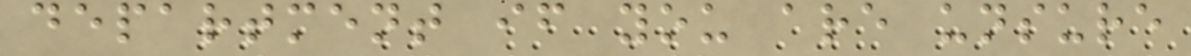department if you are unsure
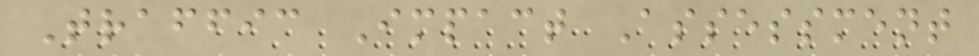Traffic Impact Assessment
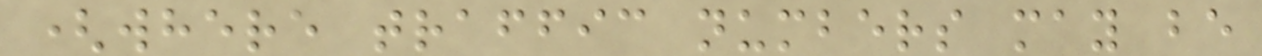(where traffic numbers may be
